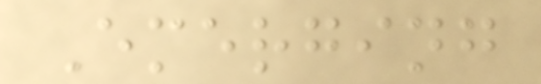Emerging
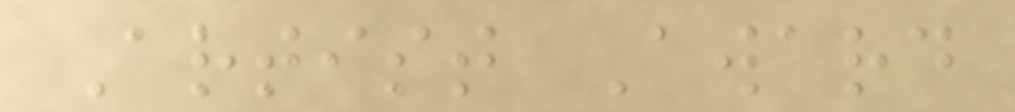Artist Award
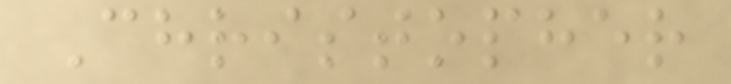Christopher
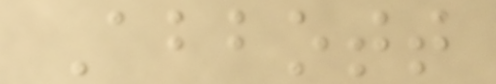Abbott
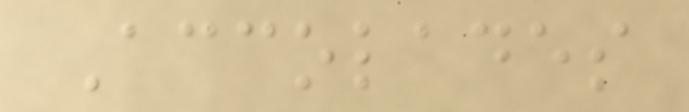Accolades
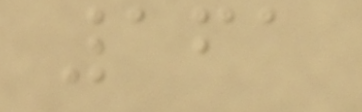161
